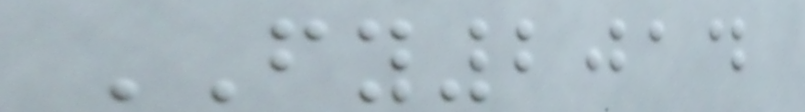FY2014
